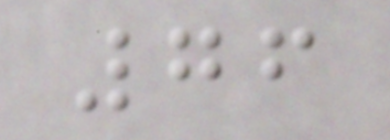76
